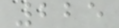225
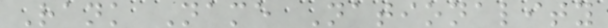Rank Name Nationality
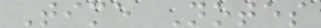Time Notes
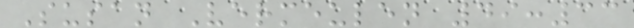Susan Vermeulen 49:33
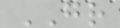GR
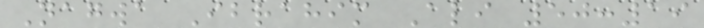Nagwa Ibrahim Ali 50:19
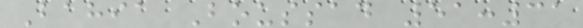Bahia Boussad 51:31
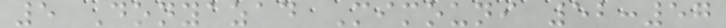5 Donyazad Mimouni 52:57
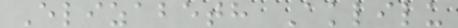Elizabeth Aklilu
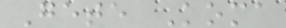Gete Koma
